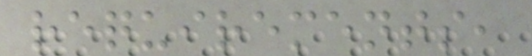requirements,
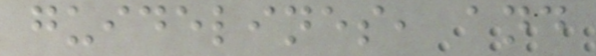guidelines, and
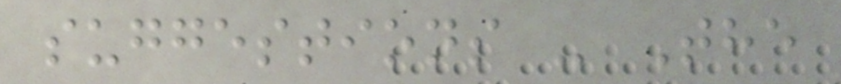suggestions - The
